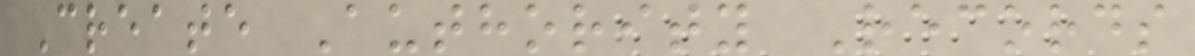Create Authority Records
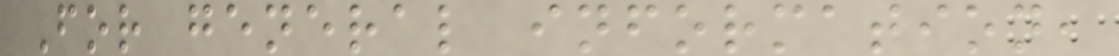For general information,
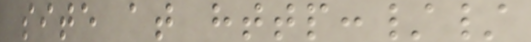site at http://
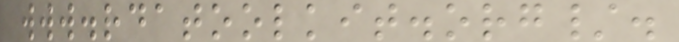www.rdatoolkit.org/.
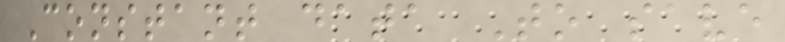Constant data To save
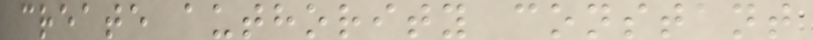create authority constant
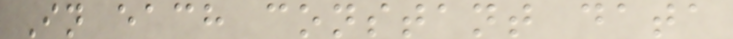In each constant data
